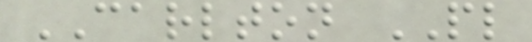CARLTON PL
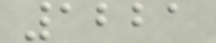1221
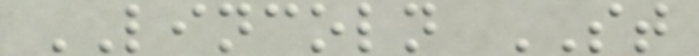LINCOLN ST
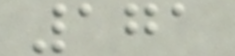171
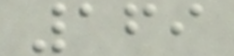169
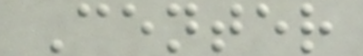Center
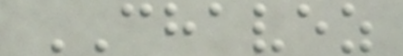CHAVEZ
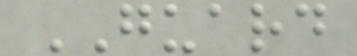GUARD
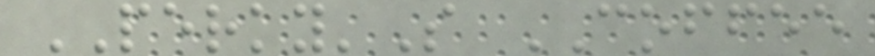PERKY'S COFFEE
